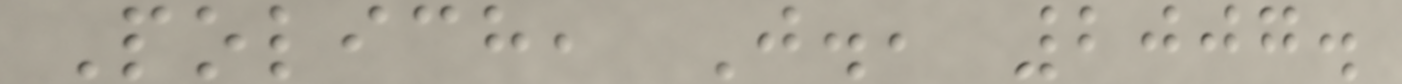Polich, J., 2007.
